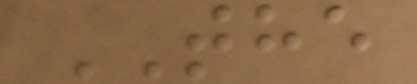THE
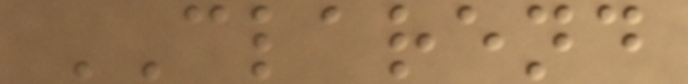CLAREND
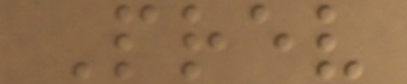Prev
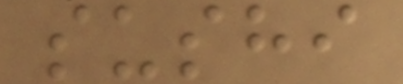sushi
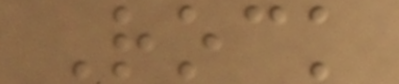Rock
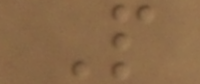P
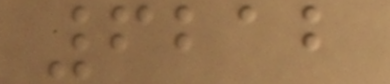6212
